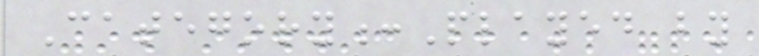Category:Played by
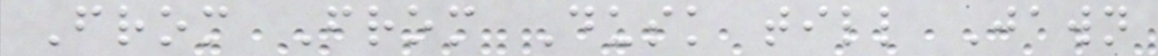From From Dusk till Jawn
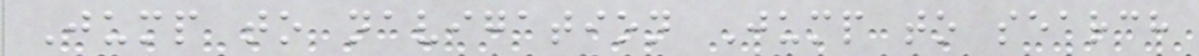Jump to navigation Jump to search
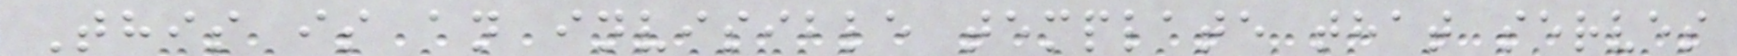This is an invisible template that serves
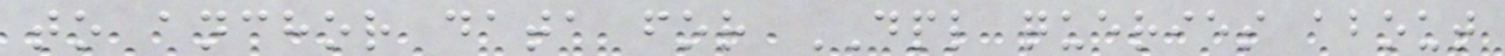to anchor data for DPL queries about
